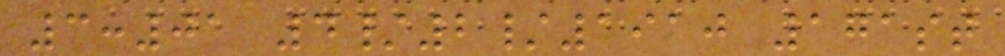3:01 4/2/1910 171st
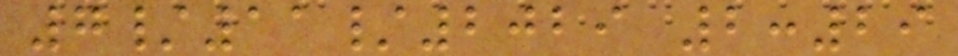7/11/2029 2:29
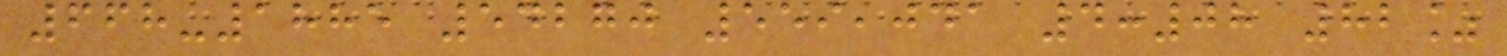668-1885 54270 559,041 4:08 82%
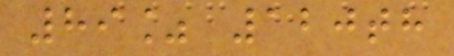89% 120th
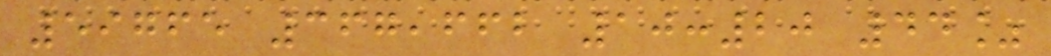59765 367,662 10:20 44%
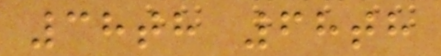38th 68th
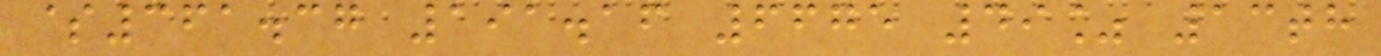$361.37 191.16 6675 49% 13th
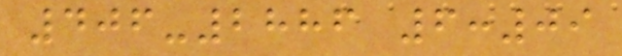406-2886 6:09
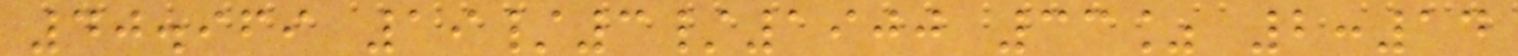40.969 19/3/1900 33% 2:14
